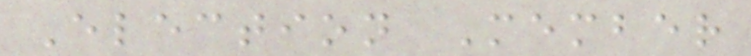Election Member
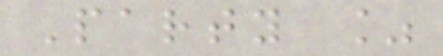Party %
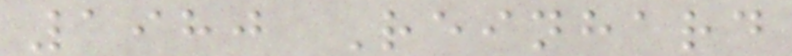1980 Reinhard
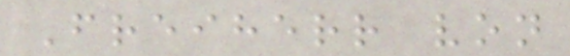Freiherr von
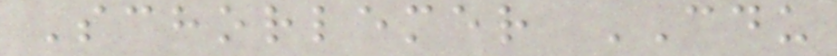Schorlemer CDU
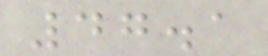47.1
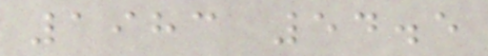1983 54.5
